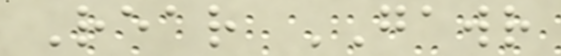Rear GAWR
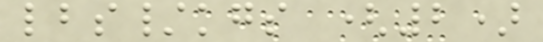lbs/kgs (2)
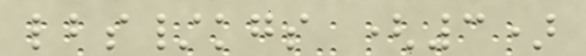lbs/kgs (3)
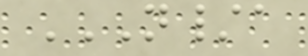N/A
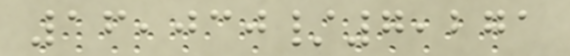16,030/7,271
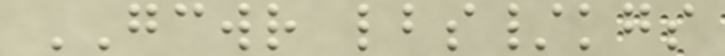GCWR lbs/kgs
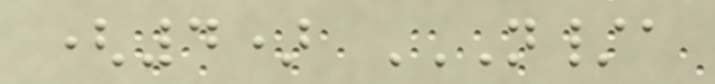(4) N/A
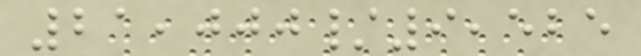21,000/9,525
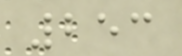253
